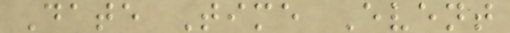Date Time Event
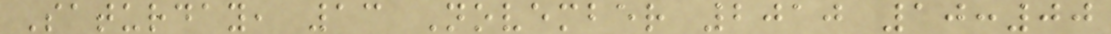Saturday, 13 November 2010 10:00
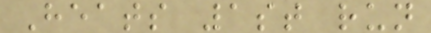Heats 1st run
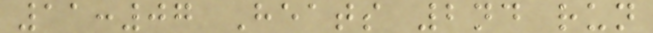11:07 Heats 2nd run
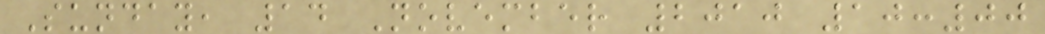Sunday, 14 November 2010 10:00
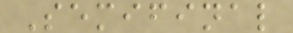Semifinal
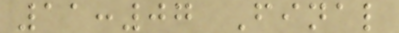11:07 Final
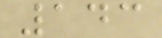143
